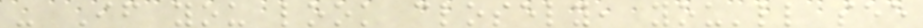- If you look closely, you'll see
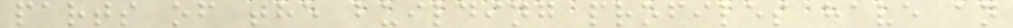parts of the building profiles have an
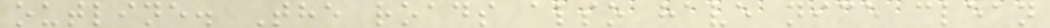outline. The roads also have nice clean
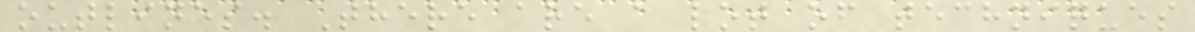outlines. There are a lot of techniques
